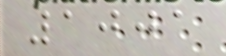1001
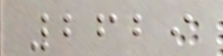2629
